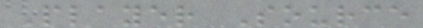Player Source
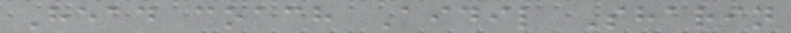Head coach Aidil Sharin
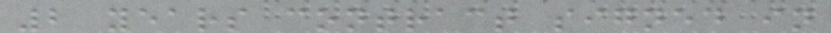2 years contract signed in
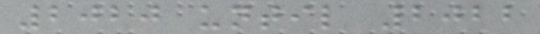2020 until 2022
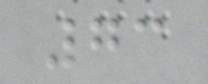73
